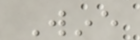Wine
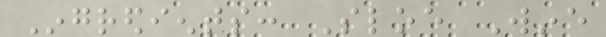Ingredients: Sloe Wine
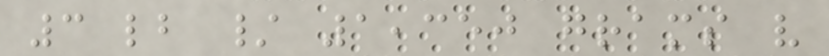3 lb / 1,350 grams very
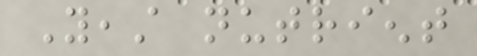Yeast nutrient
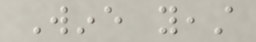Wine yeast
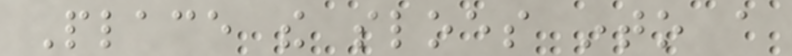Place the sloes into a
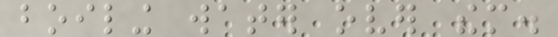boiling water over them.
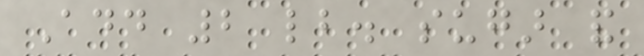Add 2 lb. sugar and
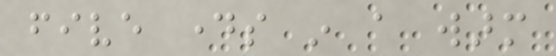five days in a warm
